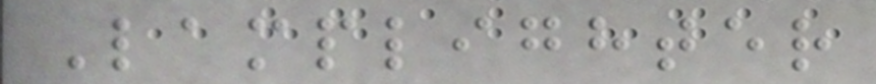Lamplighter
